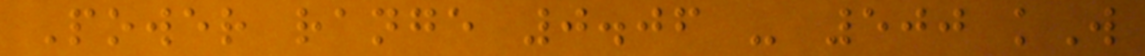Power range 0.06 - 500 kW
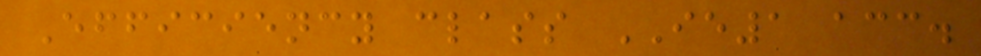Efficiency class IE1 acc.
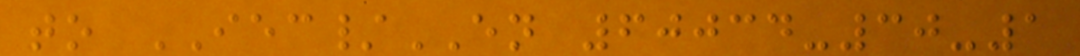to IEC/EN 60034-30-1
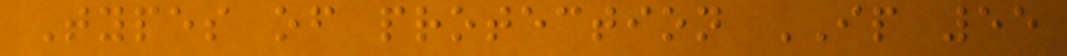Types of protection IP 55
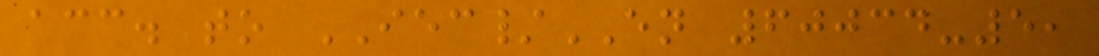acc. to IEC/EN 60034-5,
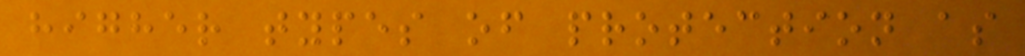higher types of protection as
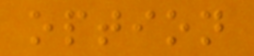option
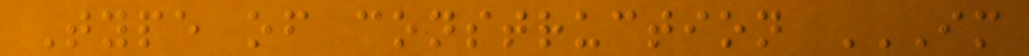Type of construction IM
